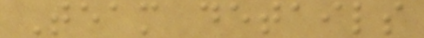Team details
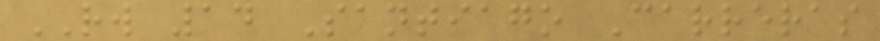RW 14 Santiago Carreras
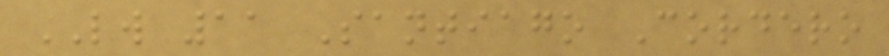LW 11 Santiago Cordero
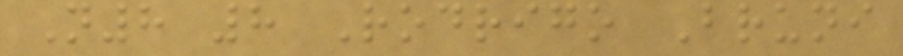N8 8 Rodrigo Bruni
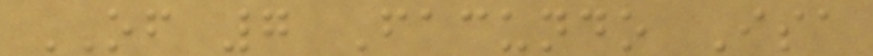OF 7 Facundo Isa
